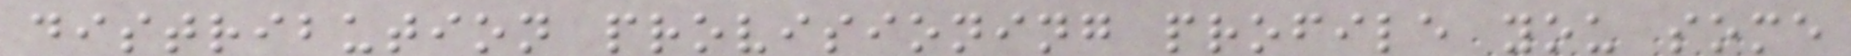distribution provisioning profile you some
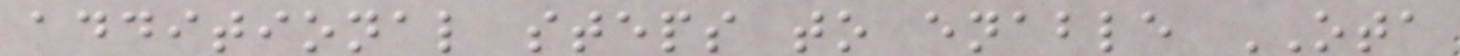additional steps to enable OTA
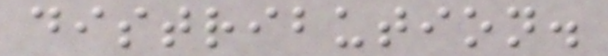distribution.
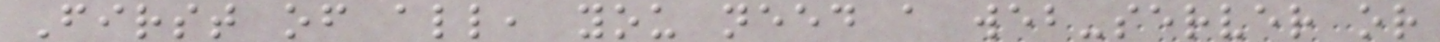First of all, you need a web-server or
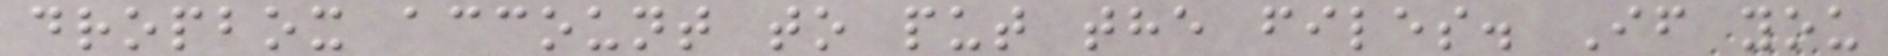dropbox account to put the files. If you
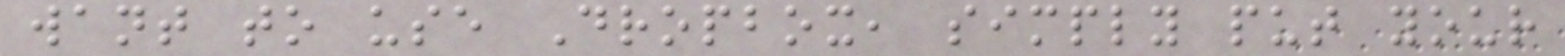want to use Dropbox, simply put your
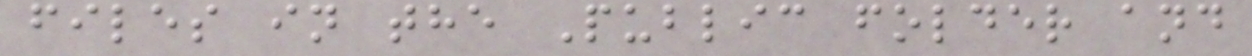files in the Public folder and
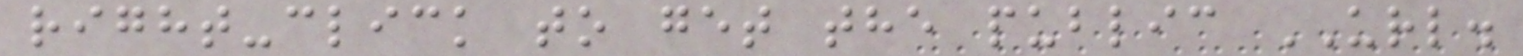right-click to get the public URL.
